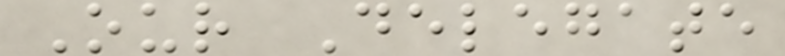Our Delegate
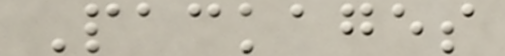Packages
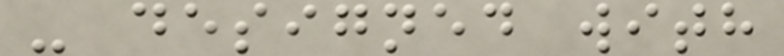- designed with
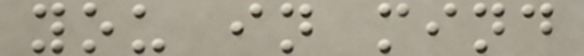you in mind
